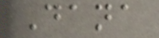Dana
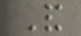And
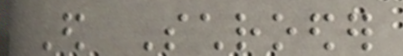Ed Schroeder
